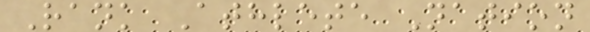Rank Athlete Nation
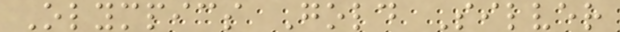Olympics Gold Silver
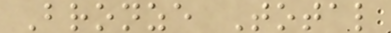Bronze Total
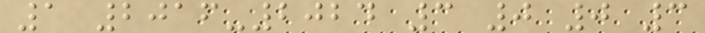1 2016-2024 3 0 0 3
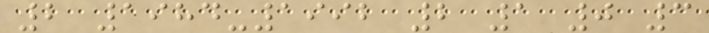2 1984-1992 2 1 0 3
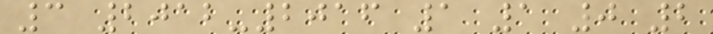3 2012-2016 1 1 0 2
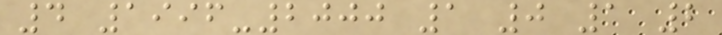4 1996-2000 1 0 1 2
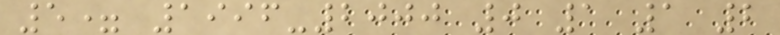5= 1996-2000 0 1 1 2
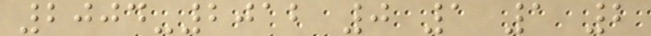2004-2012 0 1 1 2
